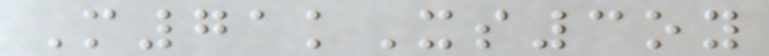M71kXs3oy
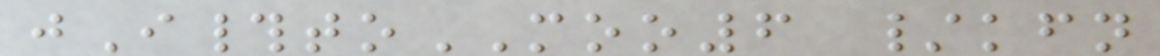jI#toMOO6 /kfn
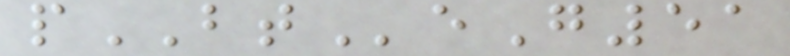pBTeG51
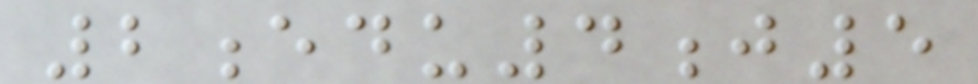2edu4j5
